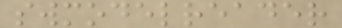swmodelreader
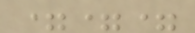===
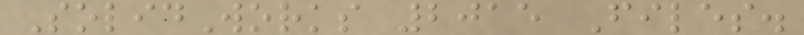SolidWorks 2015 Files.
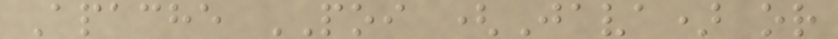Apache POI (Java) or
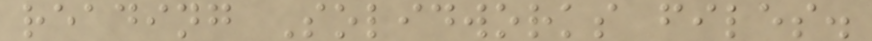reading Solidworks files.
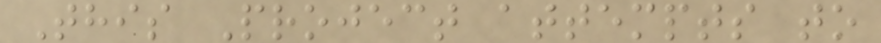This Project attempts to
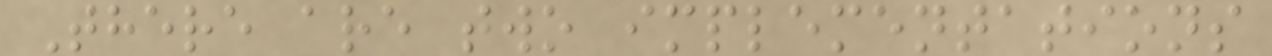There are two implementations
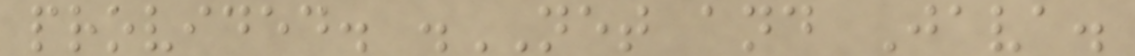provided. .NET and Java.
